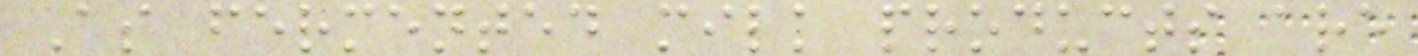As fermented milk products are
